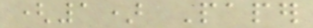(1) Paper
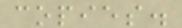copies.
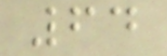64
